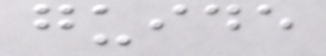guide
